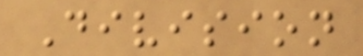Division
